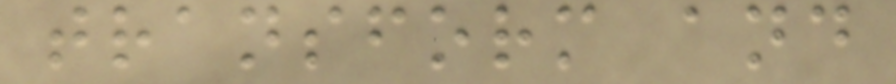transform and
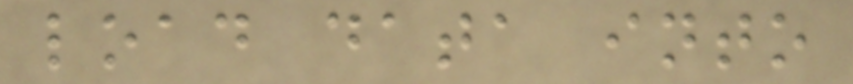load data into
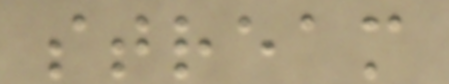stream
